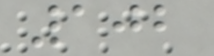102
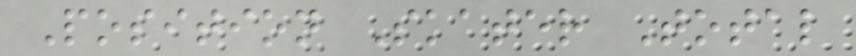Position Skater Total
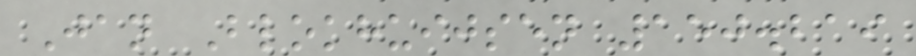Jan Blokhuijsen 150.219
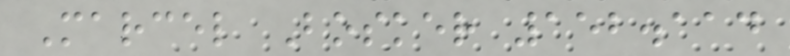Marcel Bosker 152.114
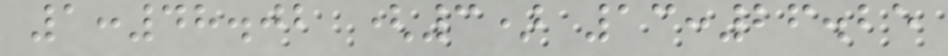1:48.02 (3) 13:26.25
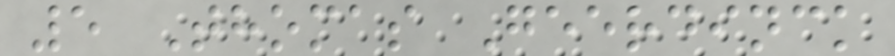5 Thomas Geerdinck
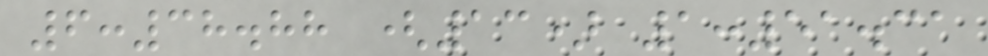6:38.88 (13) 1:51.31
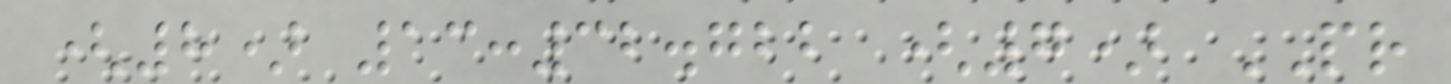(8) 13:32.722 (7) PR
